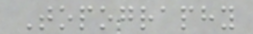Topography
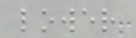lower
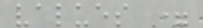values =
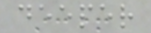deeper
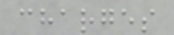charges
